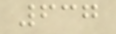637
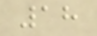18
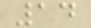14
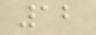12
